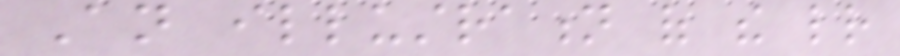An illustration of the letter
